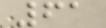61
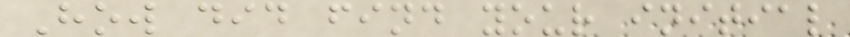How did find your initial
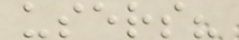users?
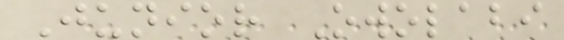Junior Owolabi
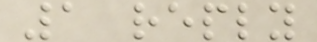1 reply
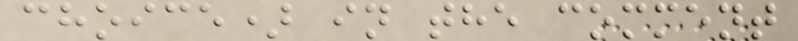choice) in the comment
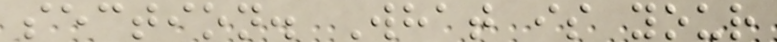section. What is your
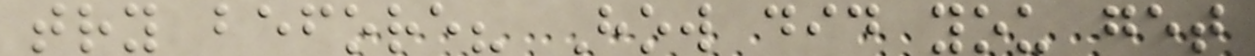try before? How did you get
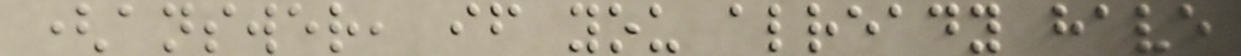(answer, if you already have
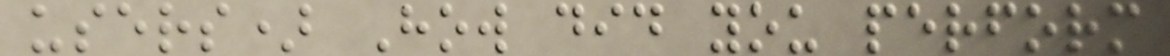users) How did you perform
